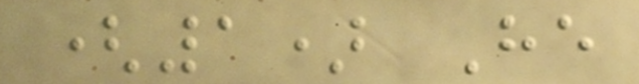(1) He
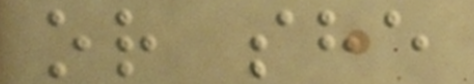or she
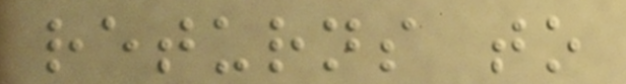returns to
